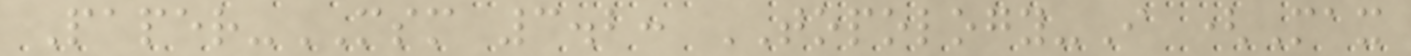Paper-MSM 3.2: TOPOLOGY-I (Max
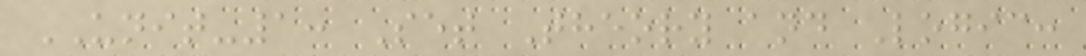UNIT-1: Set Theory and Logic:
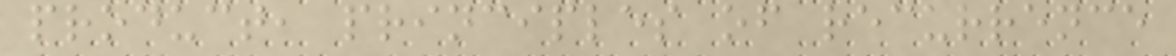product, principles of recurrence
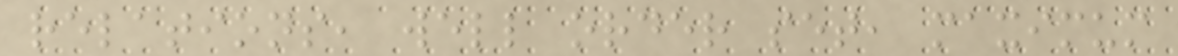relations, well order set, maximum
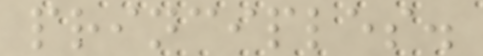principles.
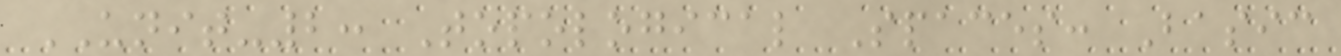UNIT-2: Topological Spaces: Basic
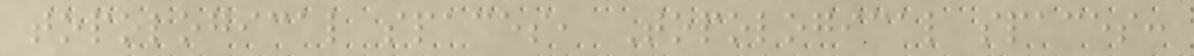topological spaces, Topological spaces:
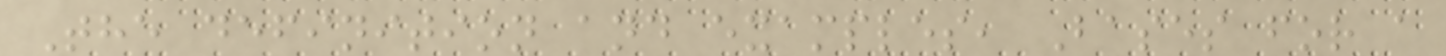The definition and examples, Bases for a
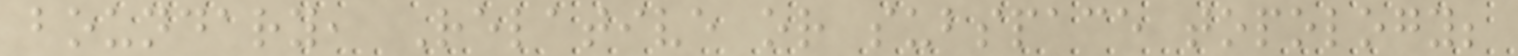boundary, Relative or subspace topology;
